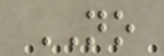NO
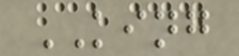KING
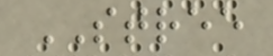STREE
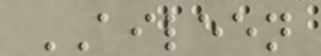AILEEN
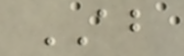AB
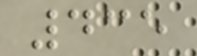435
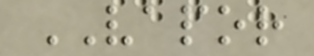VAPOR
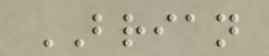BRIAN
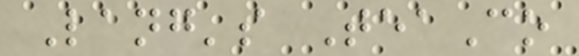Lang's TeaCo
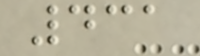431
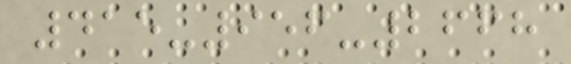415-956-2668
